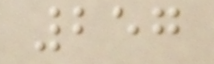257
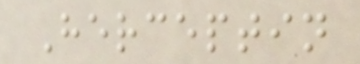Herceptin
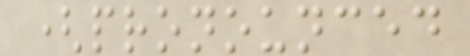(pronounced
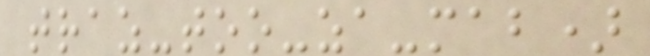traz-too-za-mab)
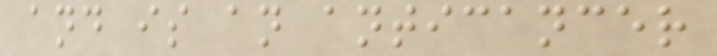and is an anticancer
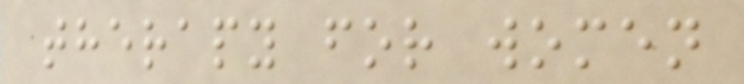therapy for women
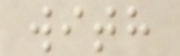with
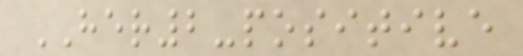HER2-positive
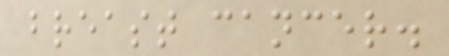breast cancer.
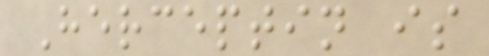Herceptin is
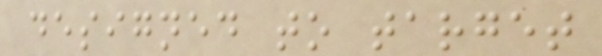designed to target
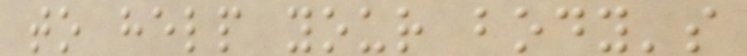to help your body's
